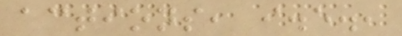actions, i.e.,
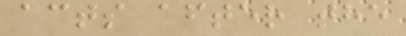acts after the
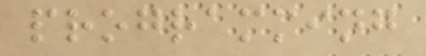programming
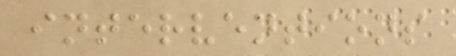interventions
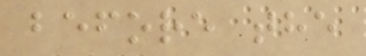before the
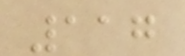117
